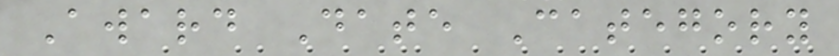Award Date Category
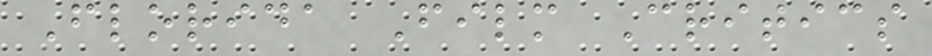Florida Film Critics
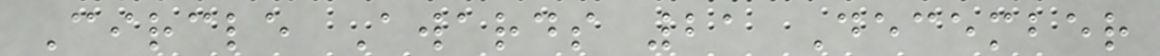Circle Awards 21 December
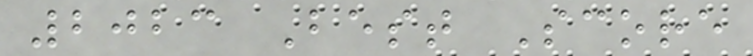2023 Best Score
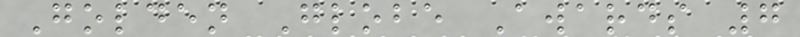Golden Globe Awards 7
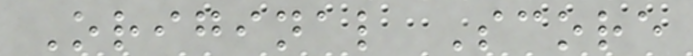Original Score
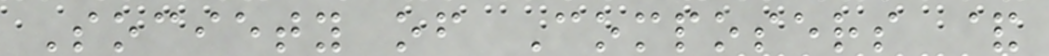Society of Composers &
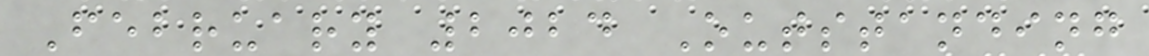February 2024 Outstanding
